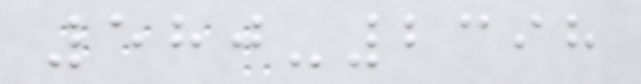580-2398
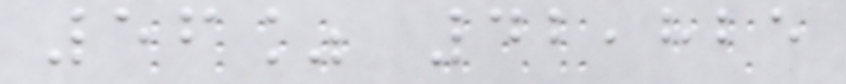56% 42,825
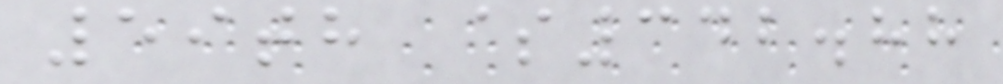59th $342.88
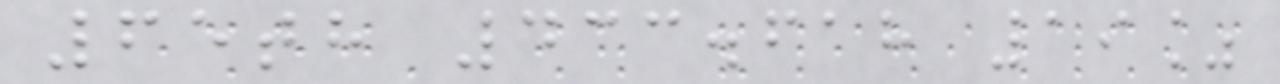65th 433.618 19%
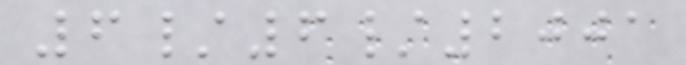6/6/2001
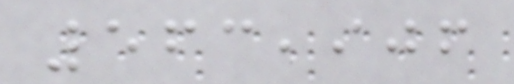563,906
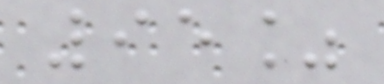95%
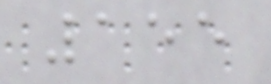155
